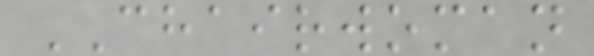CHAIRWOMAN
